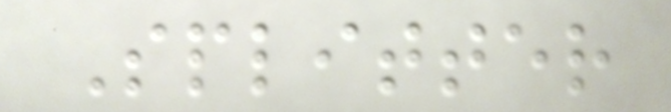Splitter
